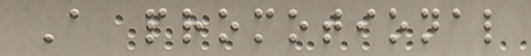A promotional
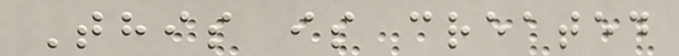This is created
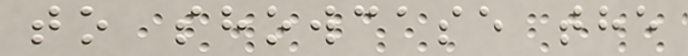to showcase the
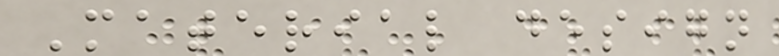Material design
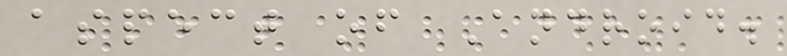aspect of Android.
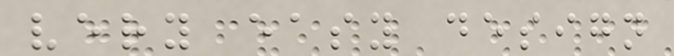very easy design
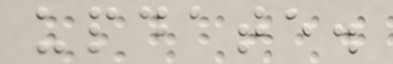update.
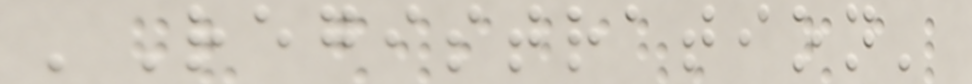'Registration'
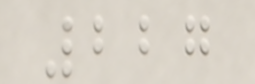227
